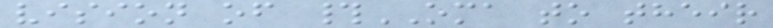vision of #OMA to their
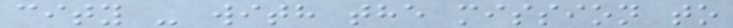city - with the mission to
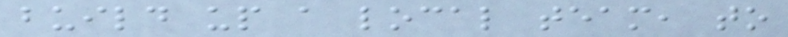build up a local team, to
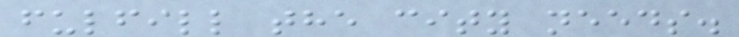fulfill the city needs.
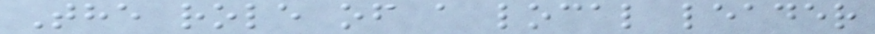The role of a local leader
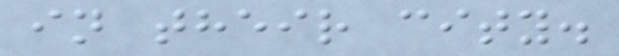in their city.
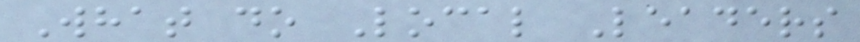What do Local Leaders
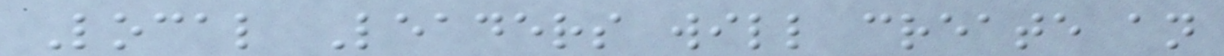Local Leaders will create an
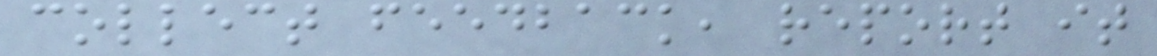collect feedback, report it
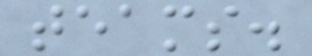teams.
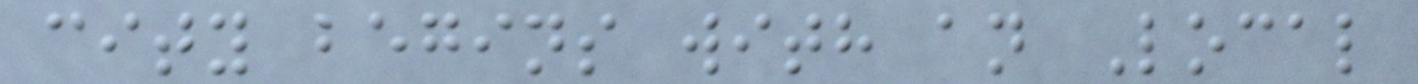city begins with an Local
